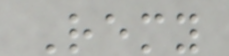Remy
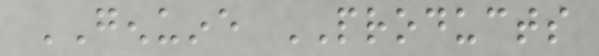GENUINE PRODUCTS
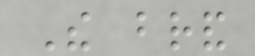The brand
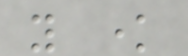you know
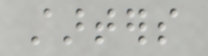starters
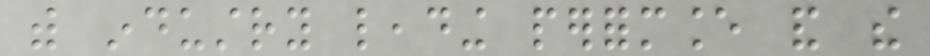with industry leading performance and the
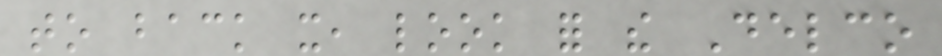to back it, look for the Delco
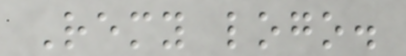Remy logo.
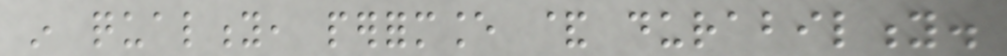in quality, performance & durability.
